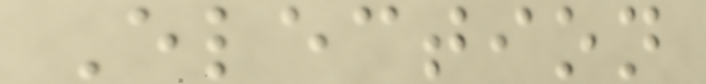Election
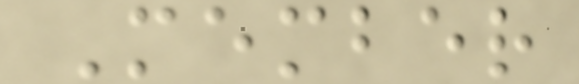Member
